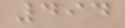494
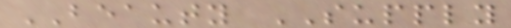BEAUTY SUPPLY
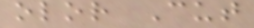olor Cut
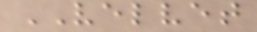VELVET
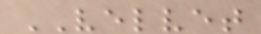VELVET
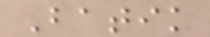Batik
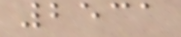2531
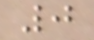0
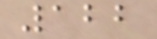122
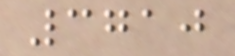3710
